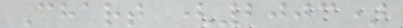Chart (2003)
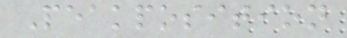Peakposition
